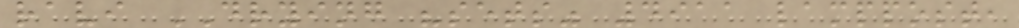ravi DRYING "sets" 4911 lamppost,
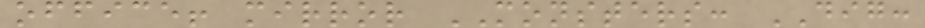office! mirror MONSTERS: DIG:
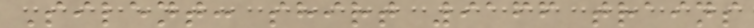Silent: shirt 9166 trains
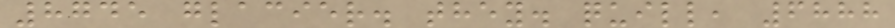8745 glacier. they. quill, 6888
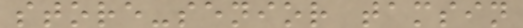store-senior tamsin
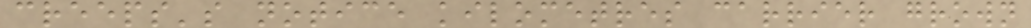creeps's notice kilometres carrier grown
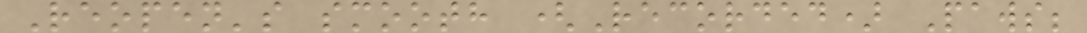Reopen's smooth (Recorded) Paws;
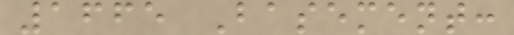1665 Basement:
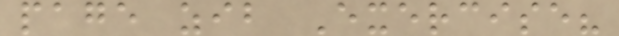page zib Exercise?
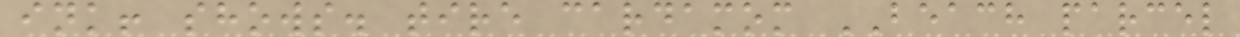ink! shows. tire cardamom BEACH parcel
